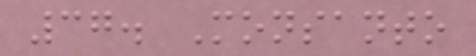37. Monsanto
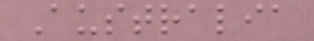Australia
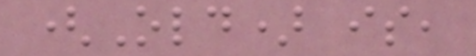(Old) is,
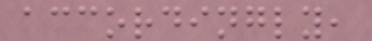accordingly,
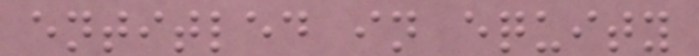entitled in equity
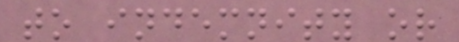to indemnity or
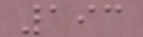193
